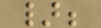};
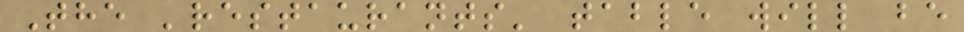The 'restaurants' table will be
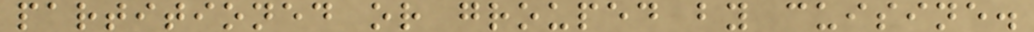partitioned or grouped by cuisine.
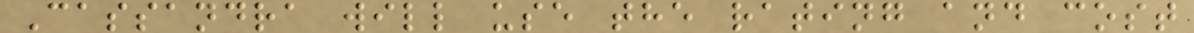Cassandra will use the rating and cost
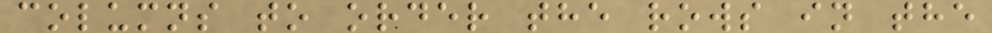columns to order the rows in the
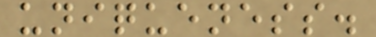uniqueness.
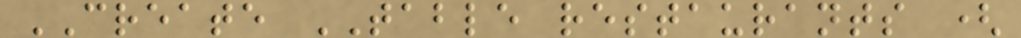CREATE TABLE restaurants (
